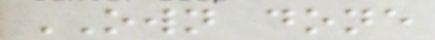OWN done
